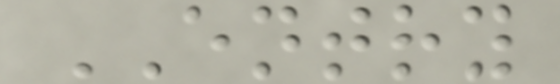ENTRY
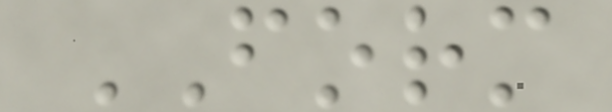FORM
